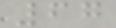67
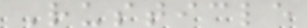Rusticle
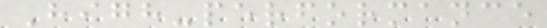High-performance
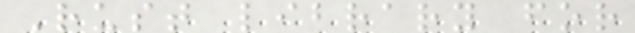Rust library for
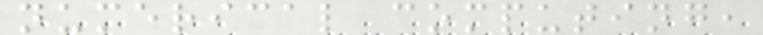numerical computing,
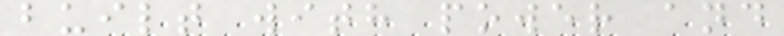built with power and
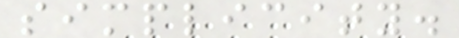simplicity.
